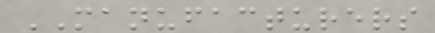MANUFACTURERS
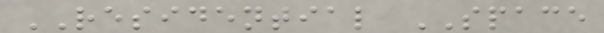RESIDENTIAL SPACE
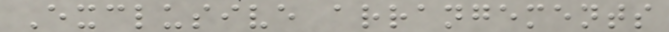Exclusive arrangements
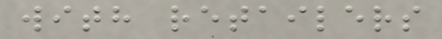with retailers
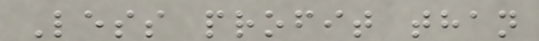Less profit than
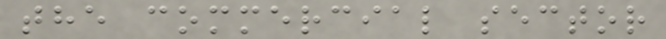the commercial sector
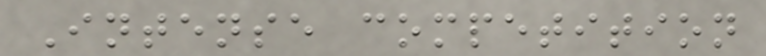Intense competition
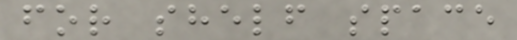for shelf space
